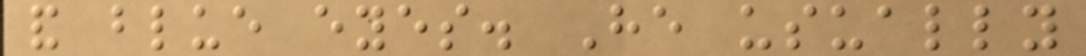and blue eyes. He usually
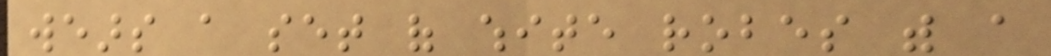wears a set of white robes with a
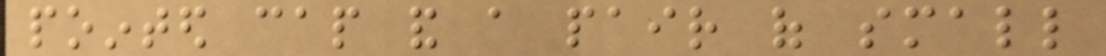pointed cap and a pair of small
